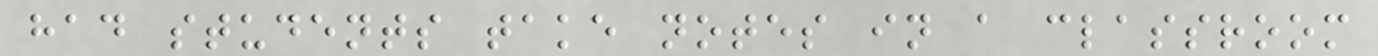had students take notes in a classroom
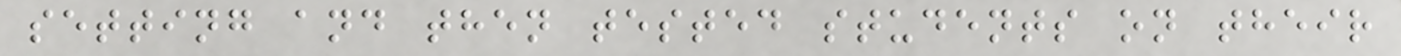setting and then tested students on their
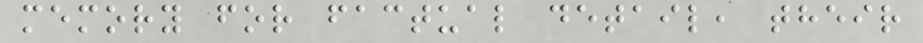memory for factual detail, their
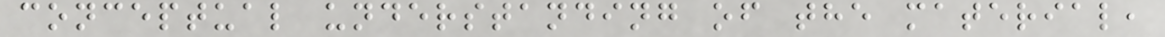conceptual understanding of the material,
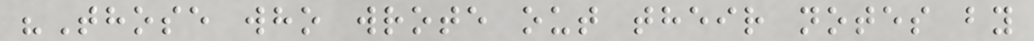"Those who wrote out their notes by
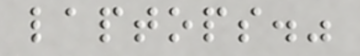laptops."
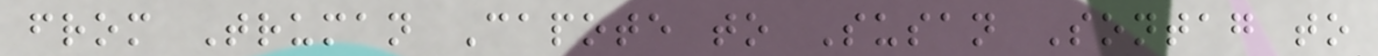from Truman Capote to Susan Sontag to
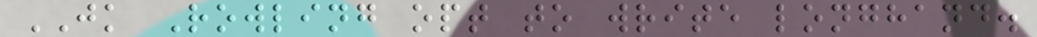JK Rowling opt to write longhand.
